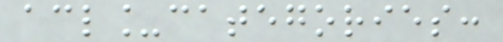acl_categories:
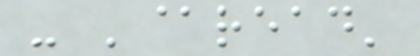- '@read'
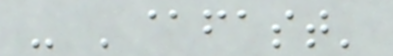- '@fast'
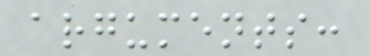arguments:
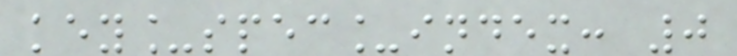key_spec_index: 0
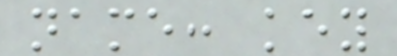name: key
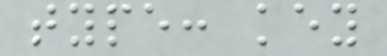type: key
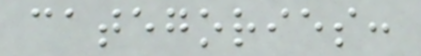categories:
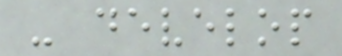- develop
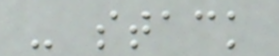- stack
